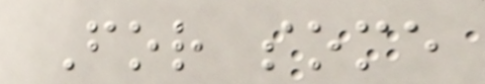For some
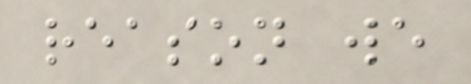reason we
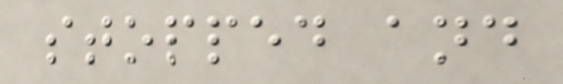stopped and
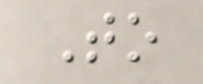To
